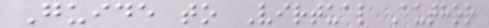Guide to Virtual Author
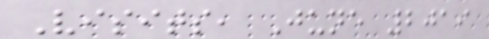Visits, June 2019
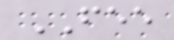FEE
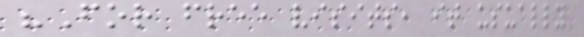"For free visits, it usually
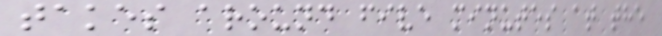takes around five minutes at the
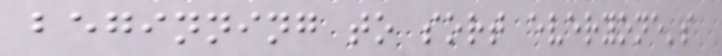beginning to sort everyone's
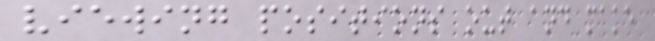viewing positions out and make
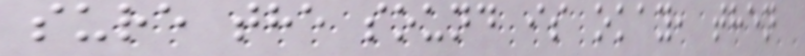sure the sound is okay, then
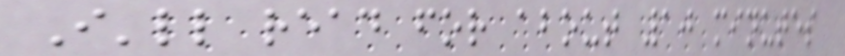I'll read for about 10 minutes
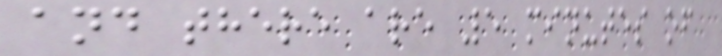and there are 5 minutes of
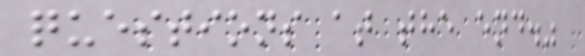questions at the end."
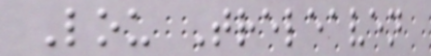Lou Treleaven
